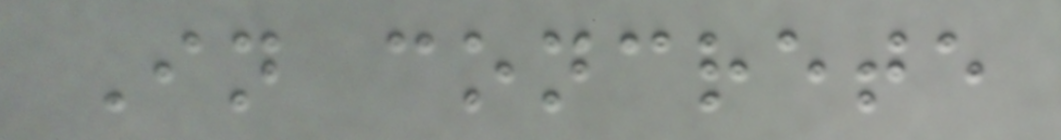In concrete
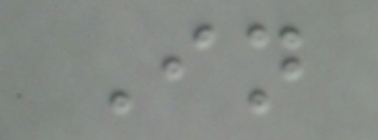In
